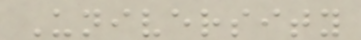University
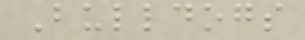Bulldogs
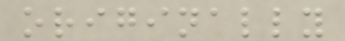originally
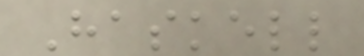Haskell
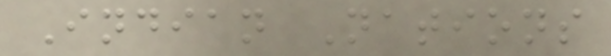Indian Nations
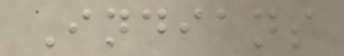Indians
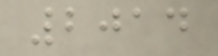2014
